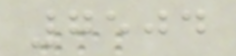7504
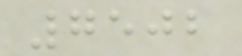7502
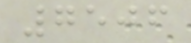7506
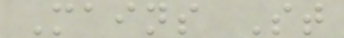Mains St
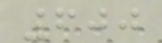600
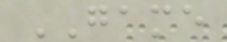GAME
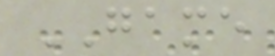GAME
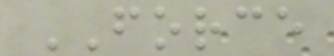FORCE
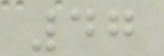47
